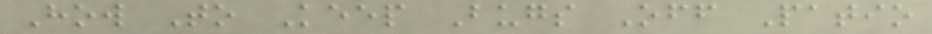How To Keep Bugs Off Patio
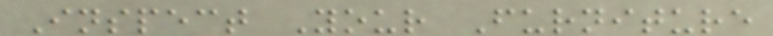Inspect Your Furniture
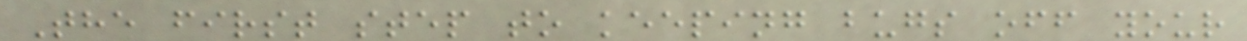The first step to keeping bugs off your
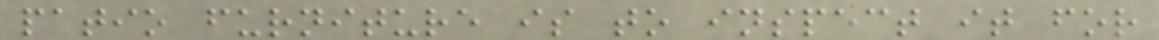patio furniture is to inspect it for
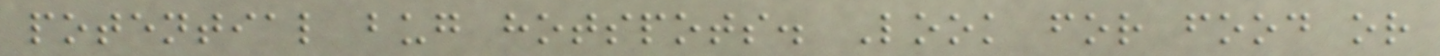potential bug hotspots. Look for food or
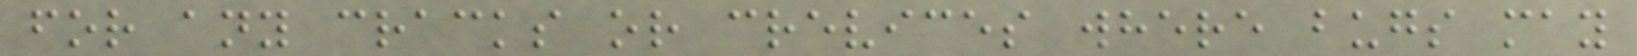for any cracks or crevices where bugs may
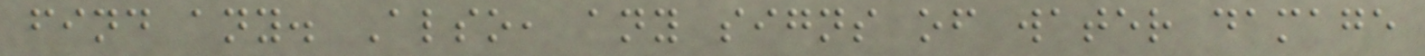find any. Also, any signs of water damage
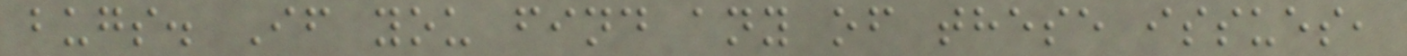bugs. If you find any of these issues,
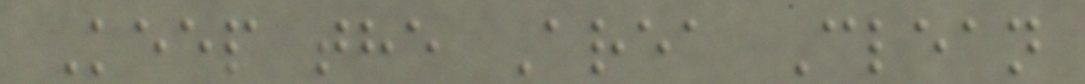Keep the Area Clean
